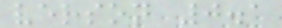verson 0.1
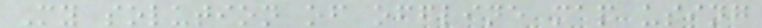My solution of offline map using
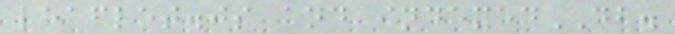leaflet.js and indexedDB.
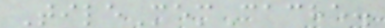TileMemCache.
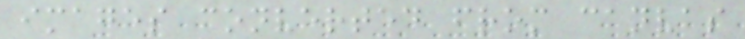images converted from canvas
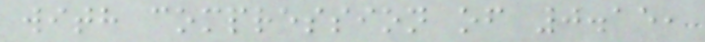with compression of 0.15,
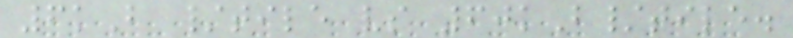6kB /tile vs 60kB/tile.
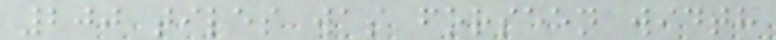200 tiles was forseen width
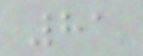81
